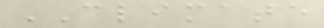CLIMATE
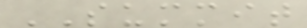SUMMIT
